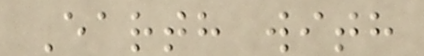Earth with
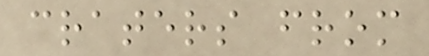craters from
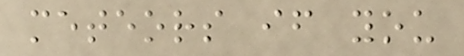meteors if you
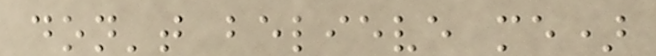don't believe me)
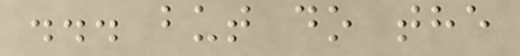... but do the
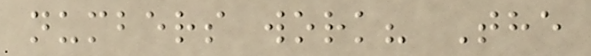numbers work? The
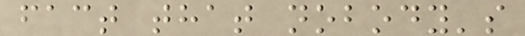fact that nobody's
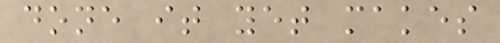done it yet makes
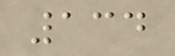134
